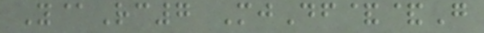Y@Rc7 MjDf&&G
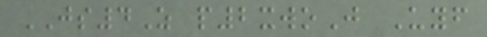JS4Z p2xwoJ Uyf
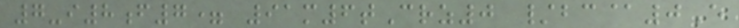7-i8f7= 91m6tCrz0 /bc@0E
